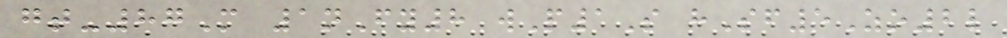gt-87M 1nFy8 wP1S hSf5Zo2l
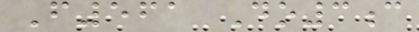F561 Do3c
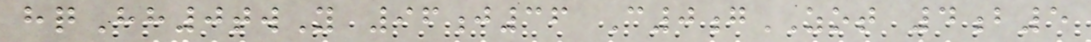hqHh0twY 96j36 C0gZOT 4b5
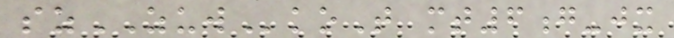szZUWkoT mt6g-jx
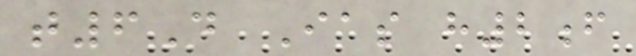t6D Ias h2f
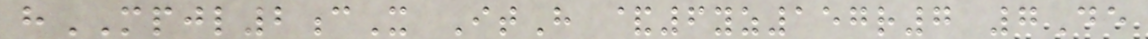hMPJL2cX ItH &6yz157r7 7De
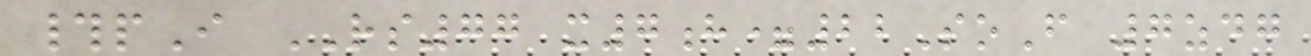#pI RS77 x7h=22SoF 7zdg
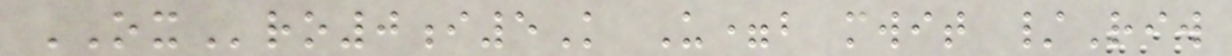OXro0i5K U=b mwit /Riw
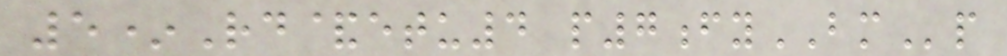5*Rd&etu4 p7fyBMp
